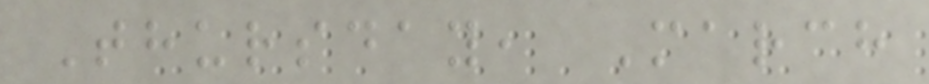Thursday, March
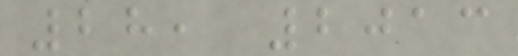28, 2013
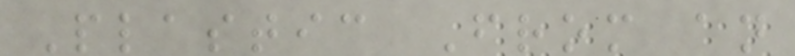Plastic From an
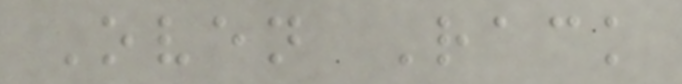Oven Rack
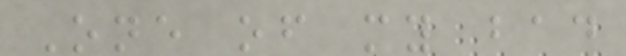One of my bad
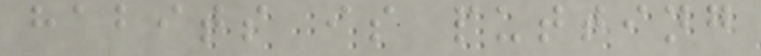habits is putting
